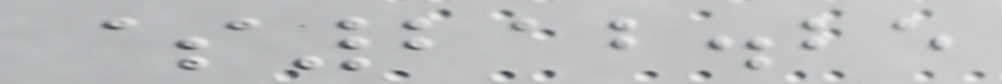$212.25
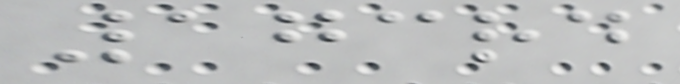173rd
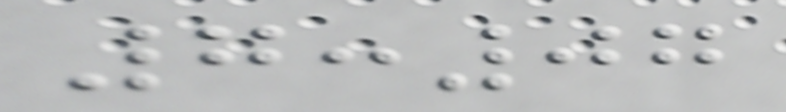7:07
